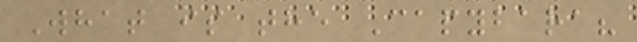What is the Capybara?
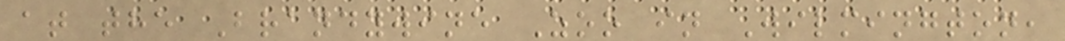at the Brandywine Zoo in Wilmington,
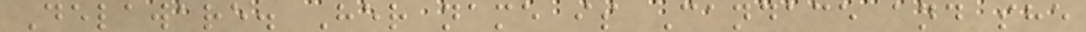Delaware. Her name is Candace and she
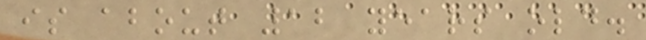is about 12 years old.
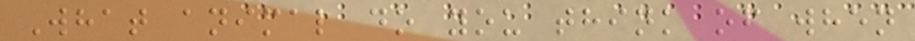What animal do you think of when
